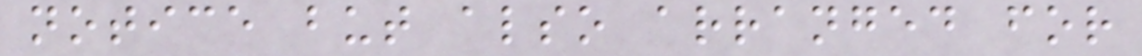notice but also arranged for
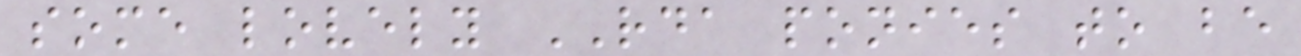some lovely RDA ponies to be
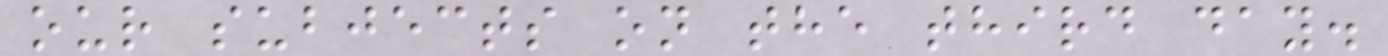our subjects on the third day.
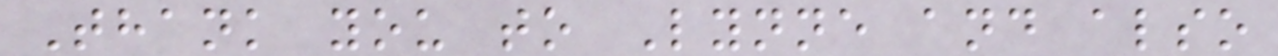Thank you to Lynne and also
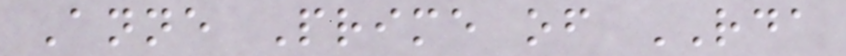Anne Prime of RDA
